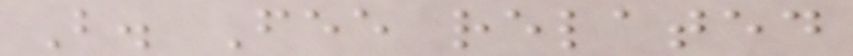B. Fee related
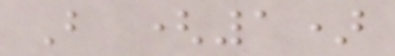B (1)
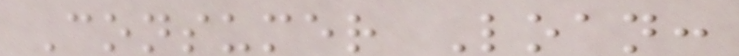Consumer Loan:
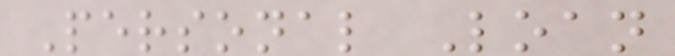Personal Loan
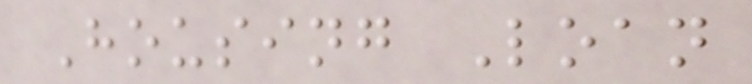Housing Loan
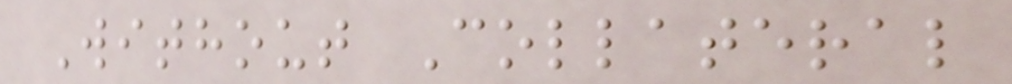Without Collateral
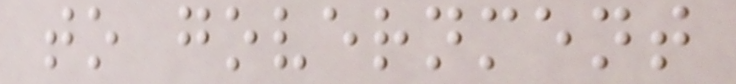to government
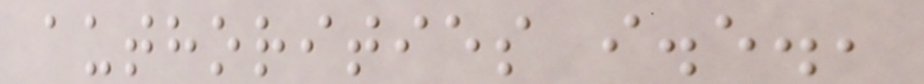authorities i.e.,
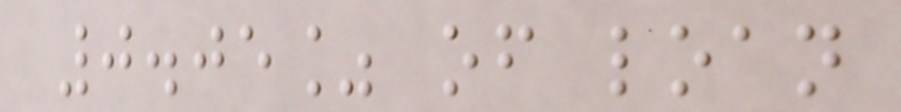0.05% of loan
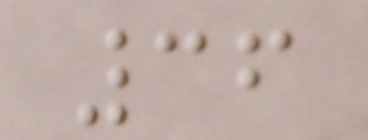36
